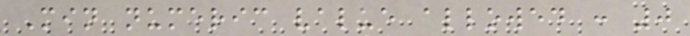Min numeric value allowed : 0
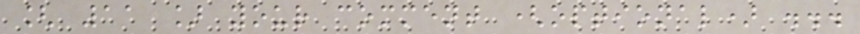[ 11 ] your comment (optional) ...
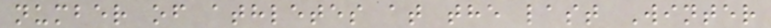number of athletes at the last Winter
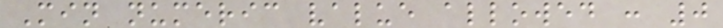Min numeric value allowed : 0
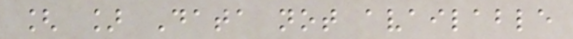[ ] Data not available
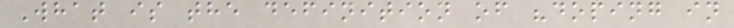What is the definition of "doping in
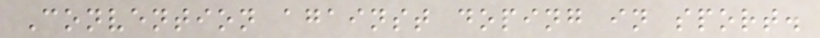Convention against doping in sport.
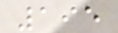195
